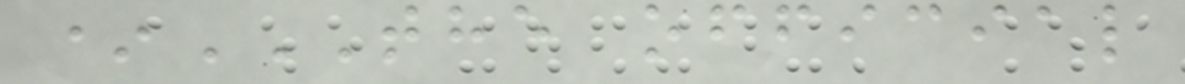*THE OFFICIAL
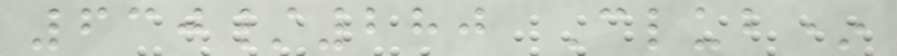630/280 Club*
